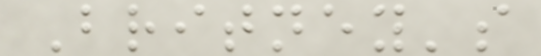Britney's
